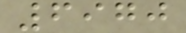6970
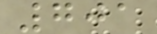701
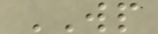WP
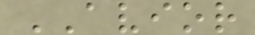AVIOR
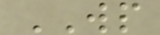WP
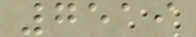7519
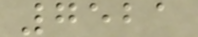7521
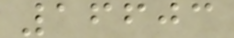16603
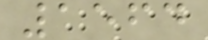1564
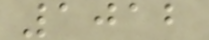1012
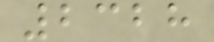2328
